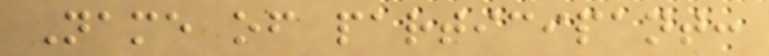Name of participant:
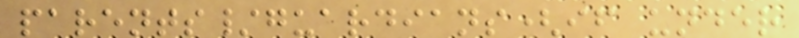parents/guardians(if under
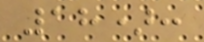18):
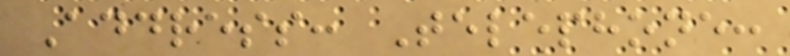Address: Telephone:
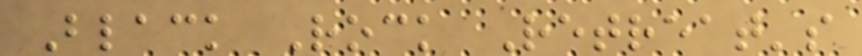Black Rock Retreat's
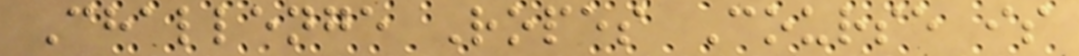Challenge Ropes Course is
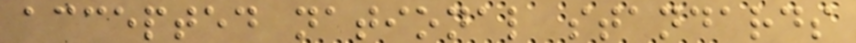accepted national standards
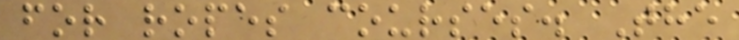for ropes courses. The
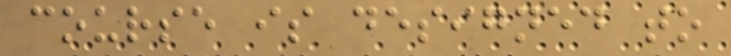course is designed to
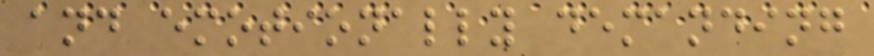and emotionally demanding
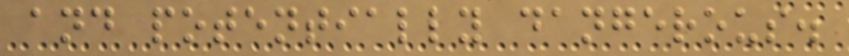and potentially dangerous.
